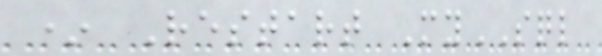* Restart MySQL
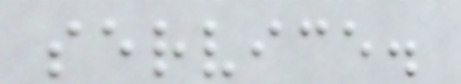service.
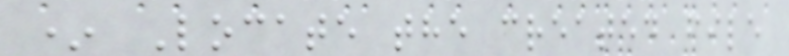* Locate the created file
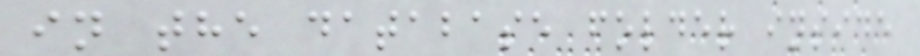in the database folder inside
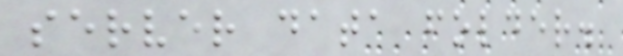server data folder.
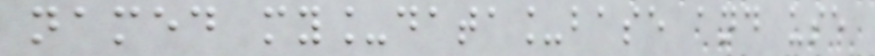named my_data_base and use
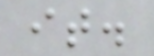it.
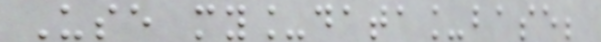Use my_data_base;
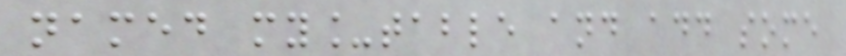named my_table and add some
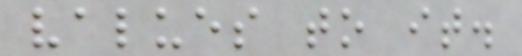values to it.
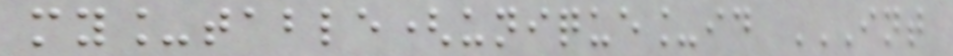my_table(unique_id INT
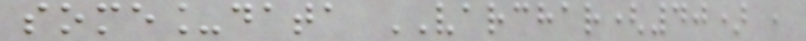some_data VARCHAR(40) ,
